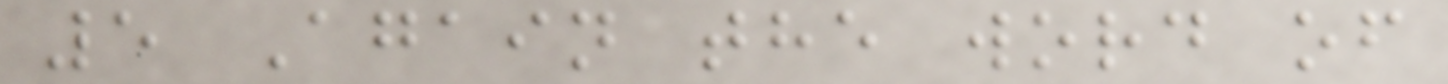5 Again the word of
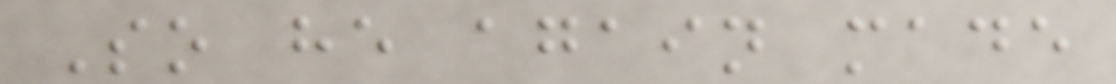So he again made
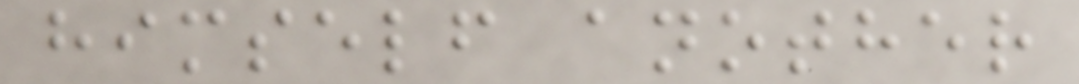himself another
